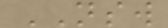NSW
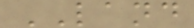LAND
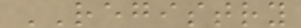REGISTRY
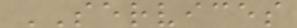SERVICES
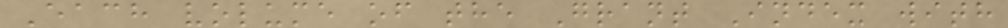Each volume of the Grant Index with
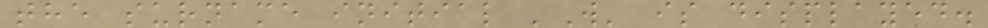the surname initial 'W' is displayed.
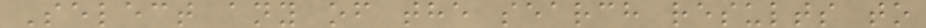Select any of the search results to
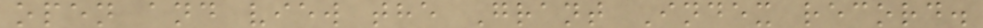open and view the Grant Index record.
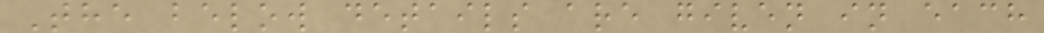The below details are given in each
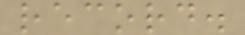record.
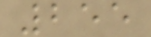255
